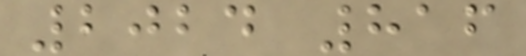2024 816
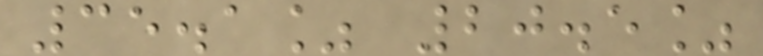35.1% 20.5%
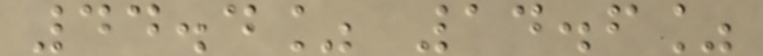44.4% 14.6%
